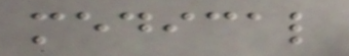medical
